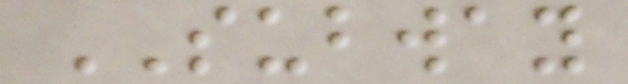SUBWAY
